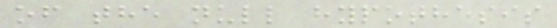of the null hypothesis
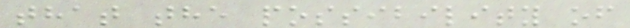that the possibility of
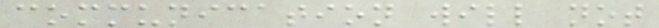communication will not
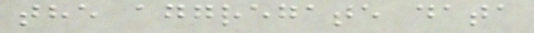the aggregate data
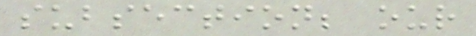subsection; our
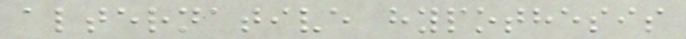alternative hypothesis
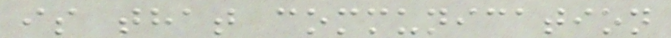is that communication
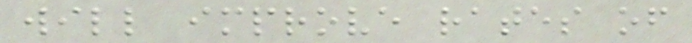will improve rates of
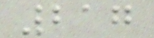217
